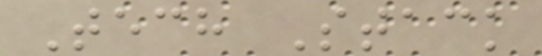Tech Stack
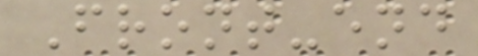Front-end
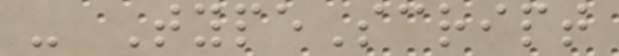- TypeScript
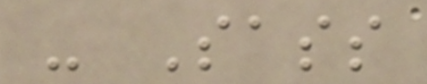- Sass
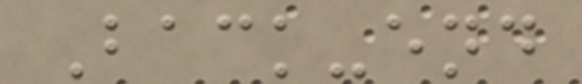Back-end
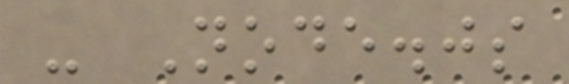- Node.js
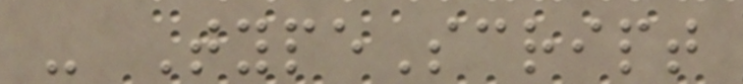- TypeScript
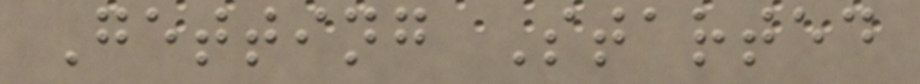Getting Started
